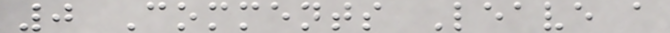0 Comments Leave a
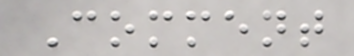Comment
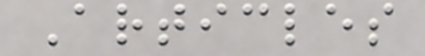Articles
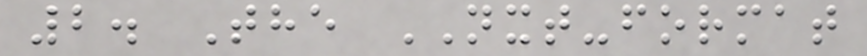2. The NXT-format
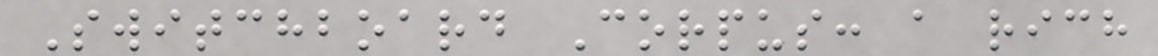Switchboard Corpus: a rich
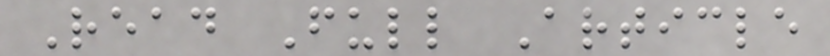Read Full Article
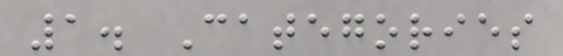1. Categories
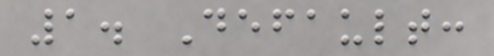1. Default:
